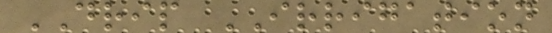DRIP IRRIGATION
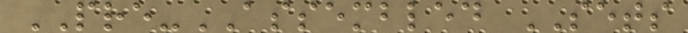PRE-ASSEMBLED SETS
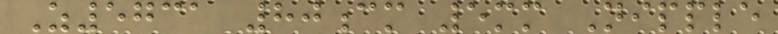Z5731 80cm 5mm Nipple
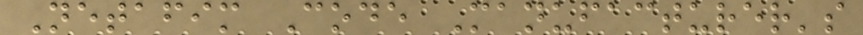Netafim Code Manufacturer's
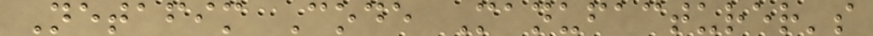Netafim Code Manufacturer's
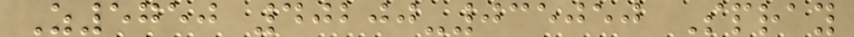Z5750 40200-035050 Spray
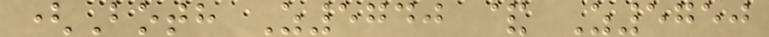(Both Z5740 & Z5750
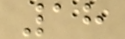18
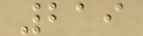219
